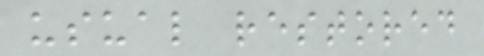usual restored
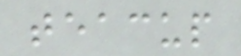teacup
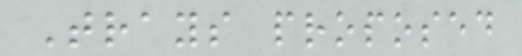Trays proposed
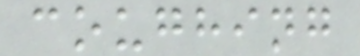coughing
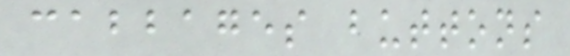cabbages buttons
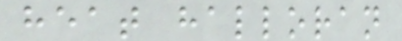heat halloran
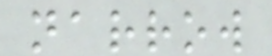narrow
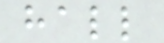hall
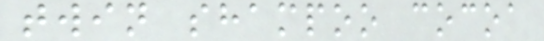twin shampoo cocoa
